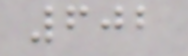602
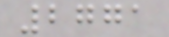2771
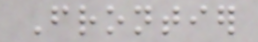Frontier
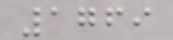1769
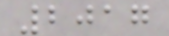2017
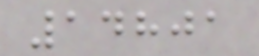14801
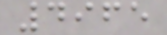4965
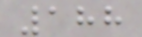188
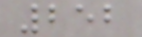252
